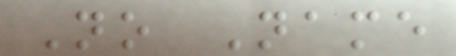No Name
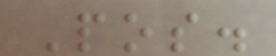Pos.
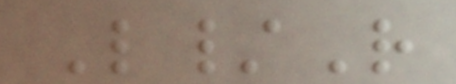L/R
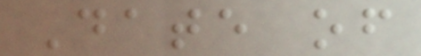Date of
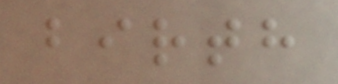birth
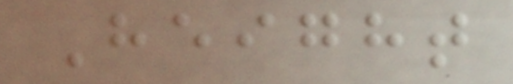Height
